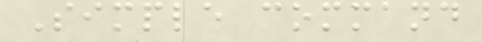Simple command
